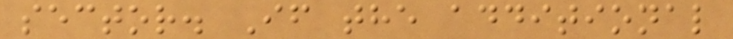sector. If the additional
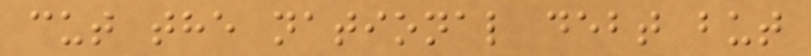cut the national debt but
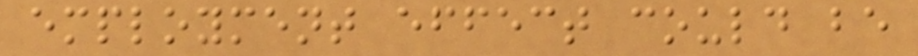employment effect could be
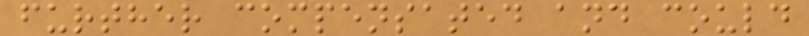further compensated and could
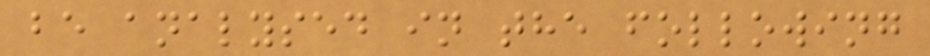be analysed in the following
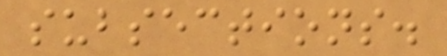subsections.
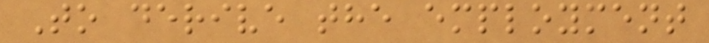To derive the employment
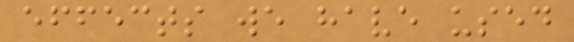effects we have used
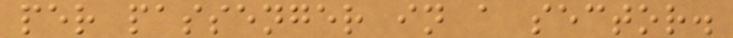per passenger in a sector.
